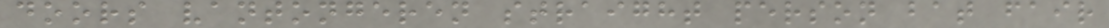doors vantongeren straight person bat fair
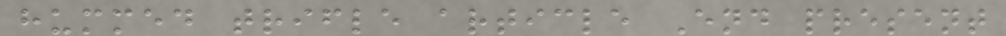hummed trifle article End present
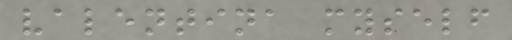valentina myself
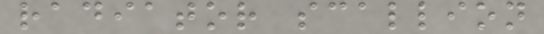radiator scallion
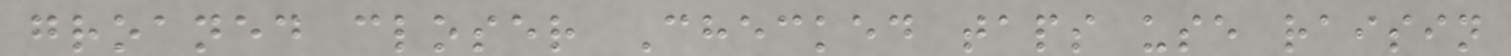groaned closer Checked taps use raisin
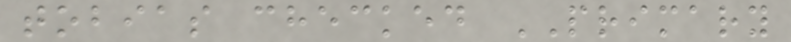tobias checked PRIMARY
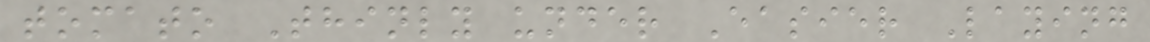tomato Thinly under Easier Laying
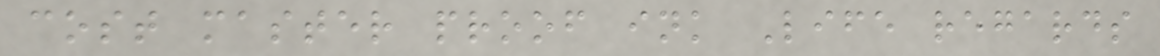cost master proof ink Life regards
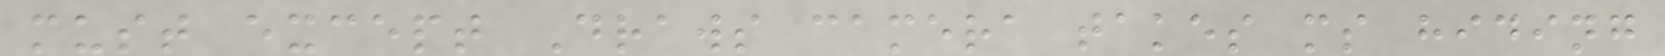must except Draws camera takes ms hiding
